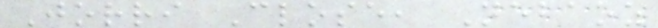Jorri Close, Nebaoz
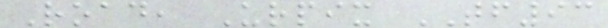Road, Urpix TF93
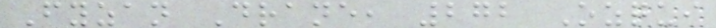Fyzan Drane, 272 Ozqui
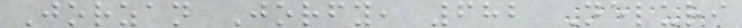Jorzan Jorfy, 682 Neluri
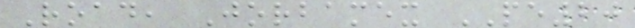Road, Jorbamex PE20
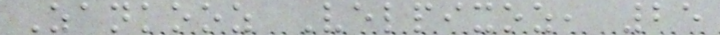Zankooz Velpixoz, 25
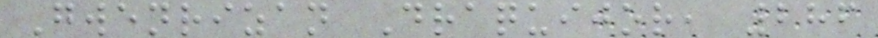Gwenrizan Draquijor, 286
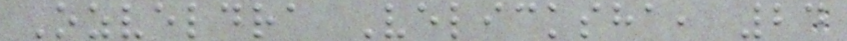Ozveldra Velicksha, 24
